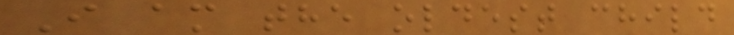I am the oldest child
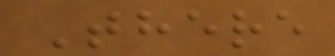There
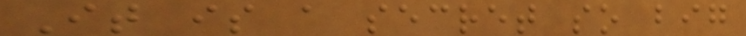It is a secret so big
